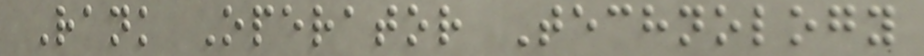Rank Operator Technology
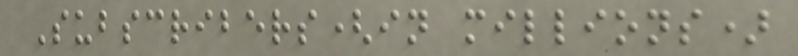Subscribers(in millions)
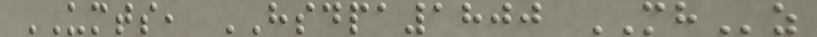UMTS, HSDPA1800 MHz
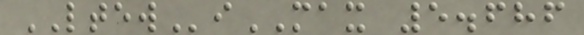LTEWiMAX 5.686
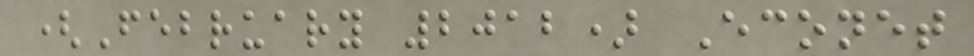(February 2012) Econet
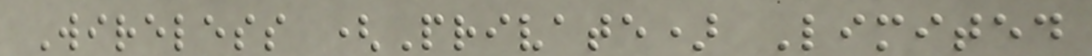Wireless (Private) Limited
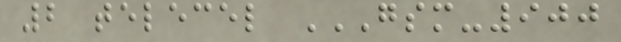2 telecel GSM-900
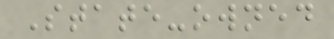State-owned
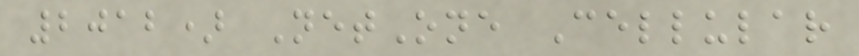2012) NetOne Cellular
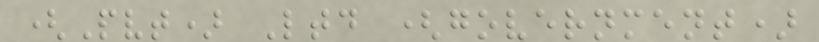(Pvt) Ltd (government)
